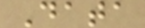Data
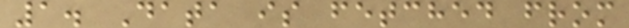1. Data is fetched from
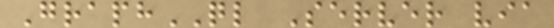GraphQL Server via
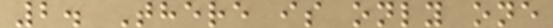2. There is only one
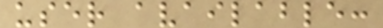user available:
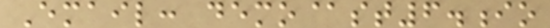Email: demo@st6.io
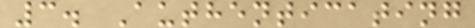3. Authenticating
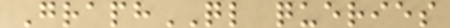GraphQL queries
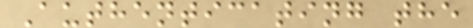Authenticating the
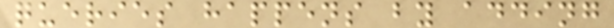queries happens by adding
